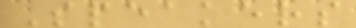Speakers
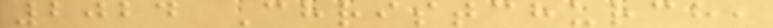2024 Christchurch,
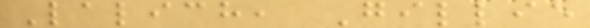Lalich, Gillie
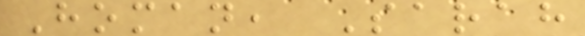Homan, Sarah
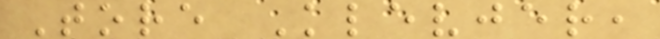Tore Klevjer,
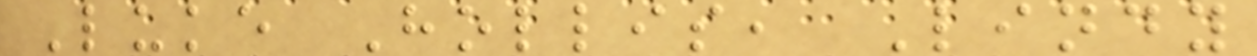Luke Hollis, Lindy
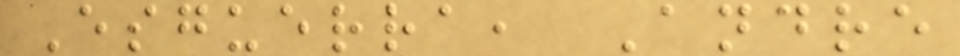Esguerra, Andre
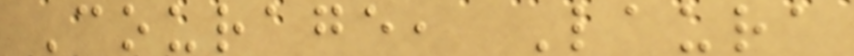Courage, Laura
